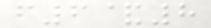f6&8
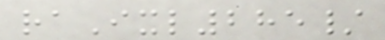raIxl285/
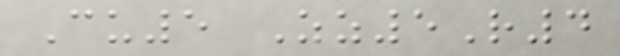Cu5 Zz5R4
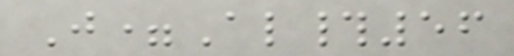J=Al#56
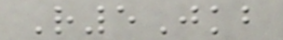R5Jkb
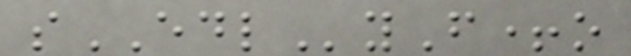sEDLyF+o
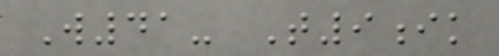W41- T9ik
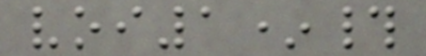voi1*#
